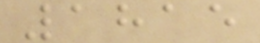1815
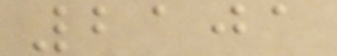2101
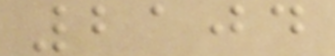2104
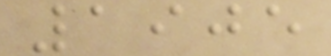1905
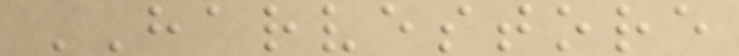HARVESTORE
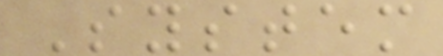System
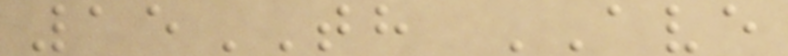15TH AVE
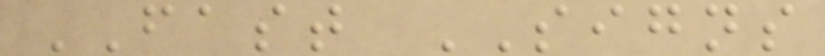FAST SIGNS
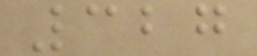327
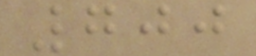700
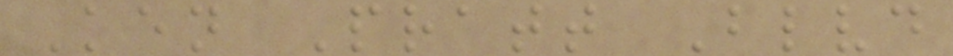Ken Pratt Blvd
